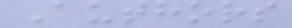Authors
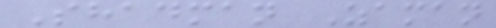Shadman Zaman
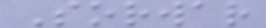Sorwar
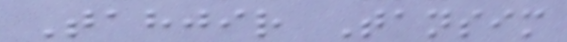Tahjir Tansim
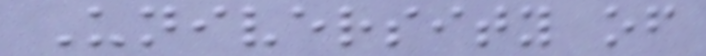University of
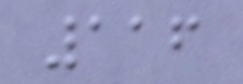116
